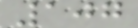107
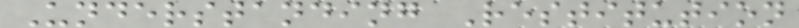Understanding Restitution
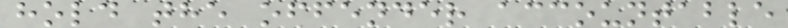hold the offender accountable
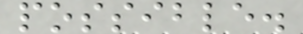possible.
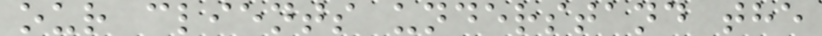our clients understand the
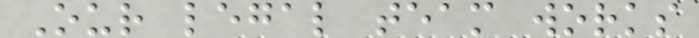Our legal team works
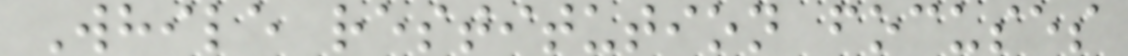While restitution focuses
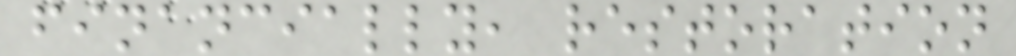financially, restoration
